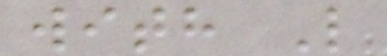with L
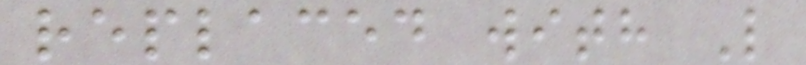replaced with L
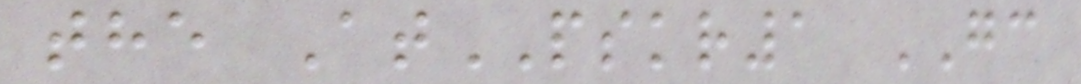the AtPSKR1 GC
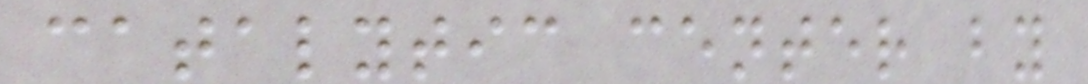catalytic center by
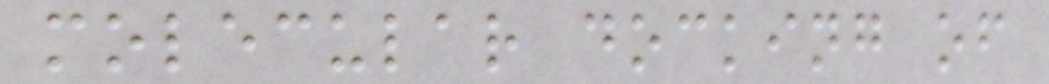molecular docking of
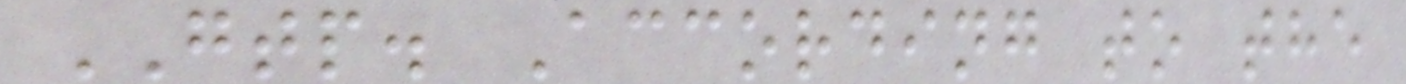GTP. According to the
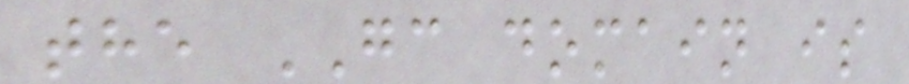the GC domain is
